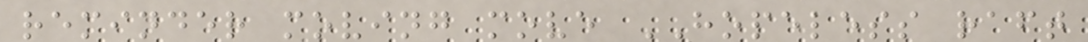reminder moving move HOPELESS raft
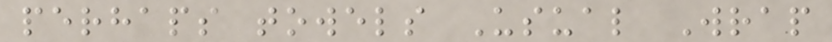perhaps towels Usual Wrap
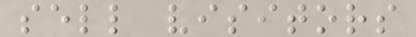sell visitors
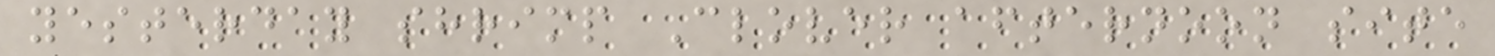yesterday shrimp Clover afternoon site
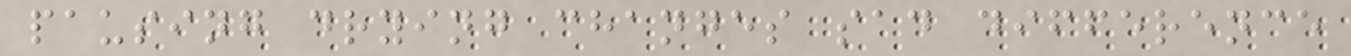pausing drying changes sad difference
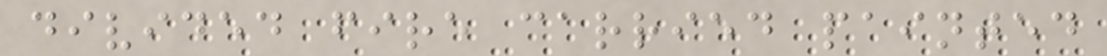divided fire carried painted
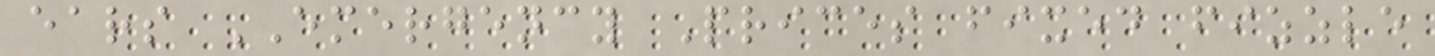ears EMERGENCY Prices fixed fizzle
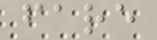fare
